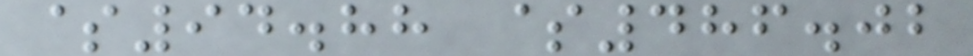$94.88 $486.02
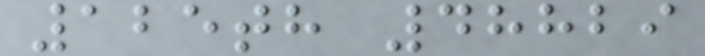125th 48829
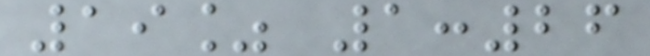19% 1:26
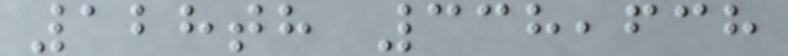128th 338,638
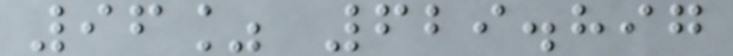96% 629.897
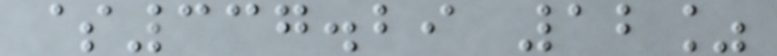$337.29 12%
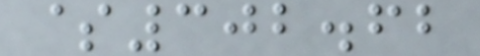$302.62
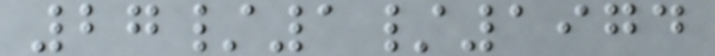27/1/1974
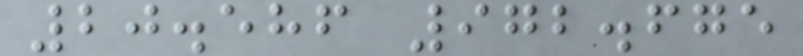20.586 972.675
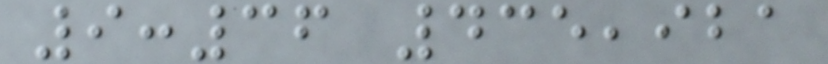9:36 435,921
